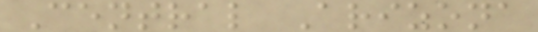Central Arizona
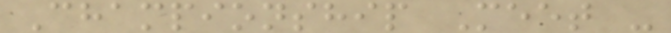Championship Meet -
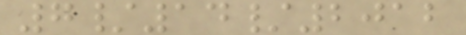7/14/2012
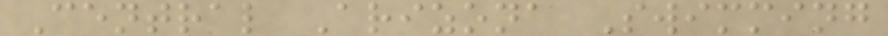Central Arizona Swimming
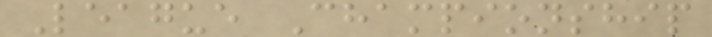League Championship
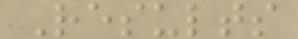Results
